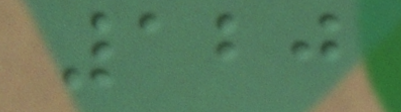120
